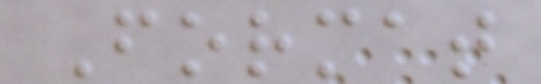Format
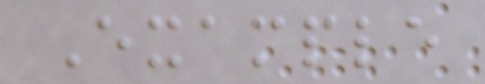Example
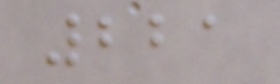221
